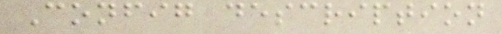Config description
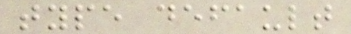type default
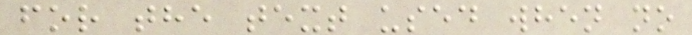for the text used when no
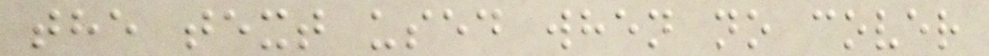the text used when no cover
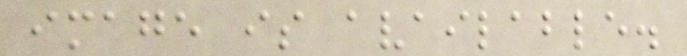image is available.
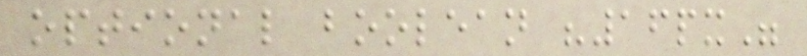optional boolean "16px"
